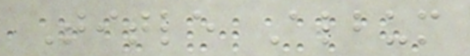Title Album
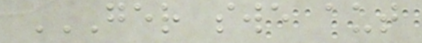GER SWE AUT
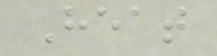Heat
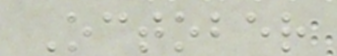October
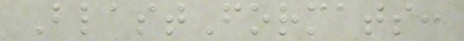BlastFormats:
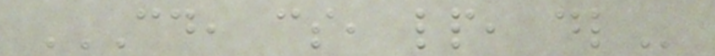CD, CS, LP, DL
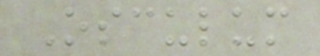Osculum
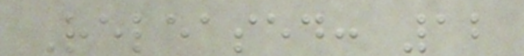Released: 12
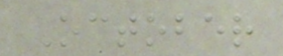October
